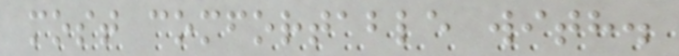most comfortable with.
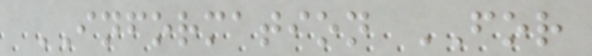INFORMATION FOR
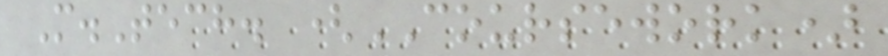M.Tech. (COURSEWORK)
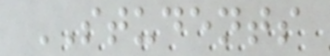STUDENTS
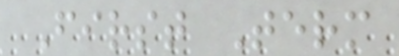First Term
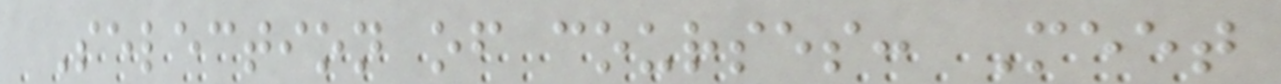Selection of courses: Meet
